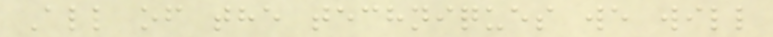All of the techniques we will
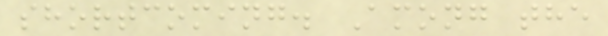shortcoming. Among the
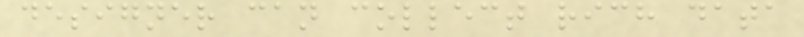designer can collect rich data
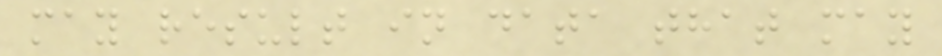may result in data that may
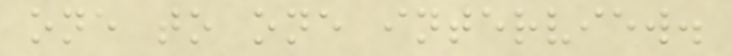one to one interview.
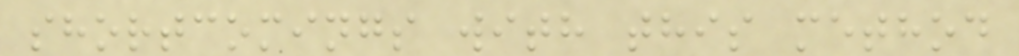shortcomings with this method
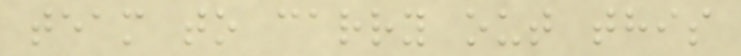team to carry out this
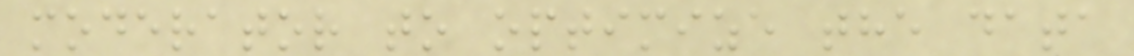moderator to optimize the data
